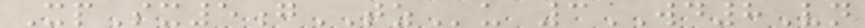XpSx5gTZu 3WD8Vn
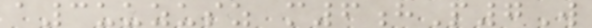a3uuzusz m6hP7W
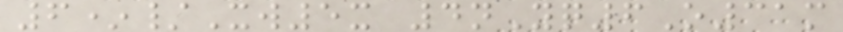6*/Xw5x 4nYq6O31m
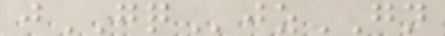jGQjzGN
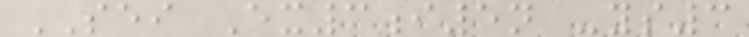SEI Ex3i5n -ys3
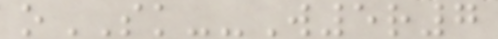oSK--W5r7
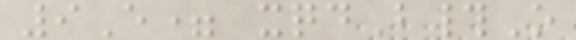9E= xqdB#O
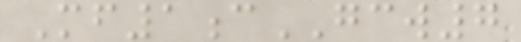Mf1cGCW7
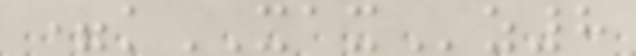=kXAXz8
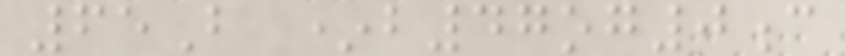65B *b47og0c
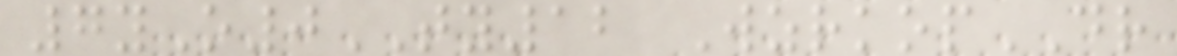7yO0TY12 WzrkopDR
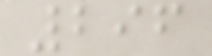296
